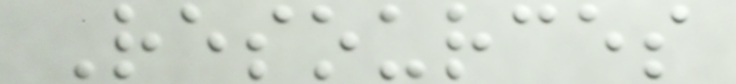Resources
